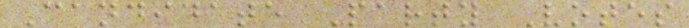Candidate Party Votes
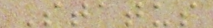Status
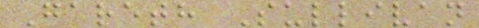Gareth Sullivan
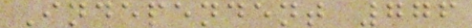Independent 776
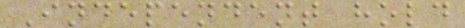Independent hold
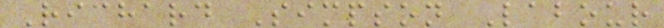Richard Simpson Labour
